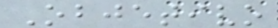Objetivo
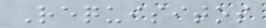Requisitos
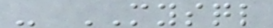- MYSQL
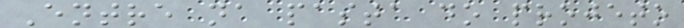Entre na pasta do projeto
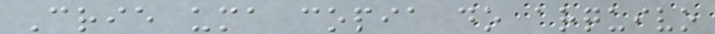Crie uma copia do arquivo
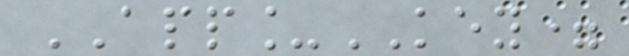APP_KEY=
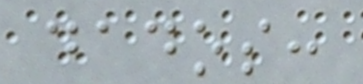dados:
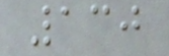130
